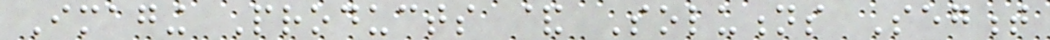Imaging Products & Solutions Segment
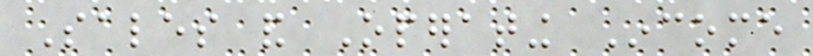Sales and Operating Income
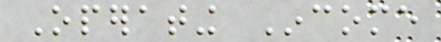Operating Income
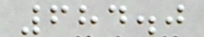684.0
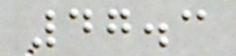47.3
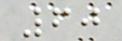60
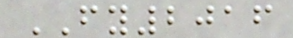FY2016
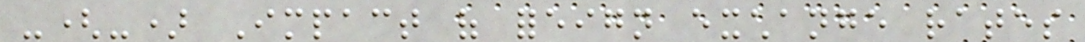-(-) Impact of foreign exchange rates
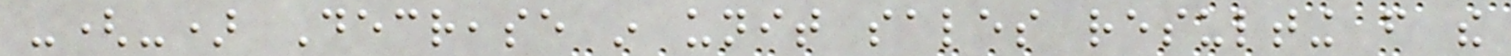-(-) Decrease in unit sales resulting from the
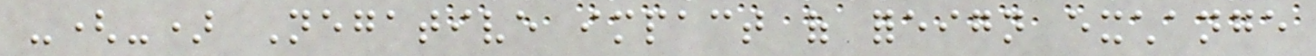-(-) Negative impact of foreign exchange
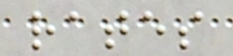rates
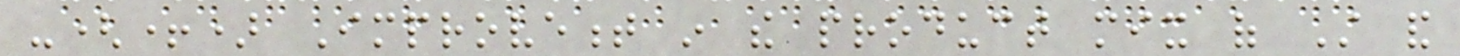-(+) Improvement in the product mix of Still and
